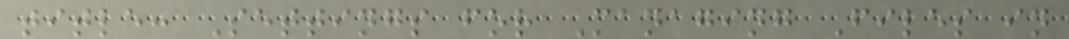title: Settings for Managing Files in
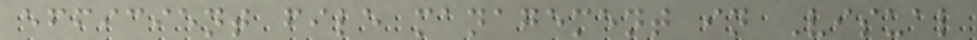efficient file management in Visual
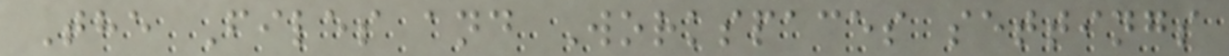The Files and Workspaces settings
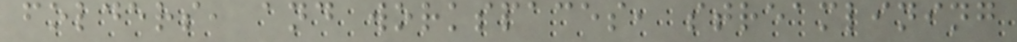folders, and workspaces, streamlining
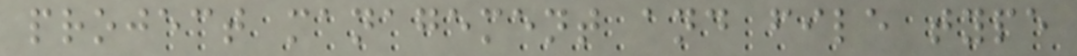project management and file type
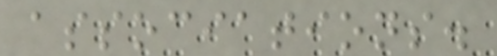associations.
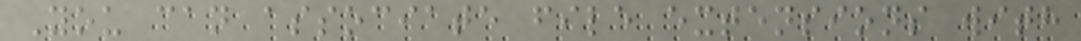You can associate file extensions with
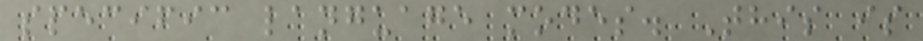specific language modes. This is
